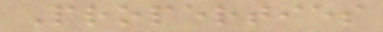Properties
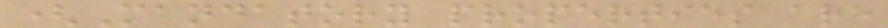(Mandatory properties are
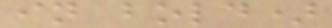in bold)
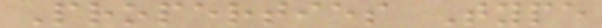Properties Type
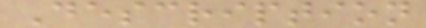Description
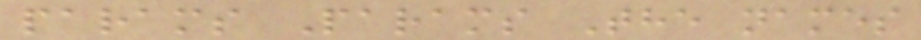params Params The names
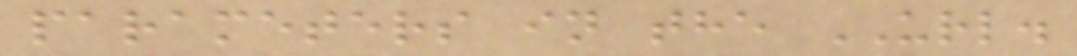parameters in the URL.
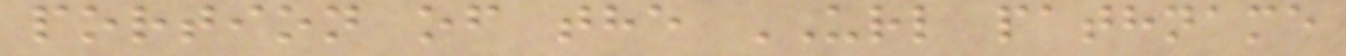portion of the URL pathname
